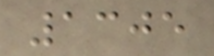1305
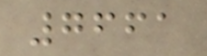7661
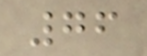76
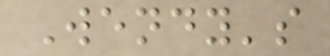Wendy's
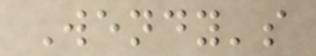Wendy's
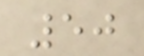50
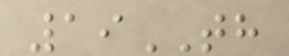19TH
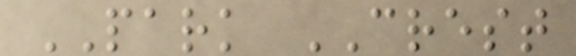PARK CREST
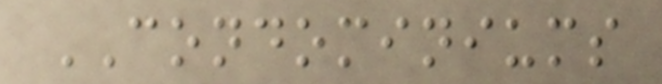CONDOMINIUMS
